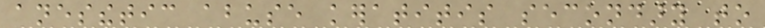anesthetic abuse keratitis secondary to
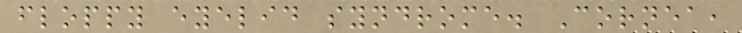floppy eyelid syndrome. Cornea,
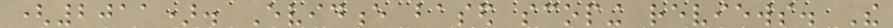(2011). Evidence based scoping reviews. The
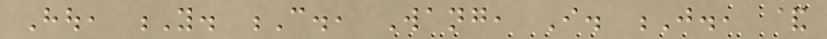Hou, Y. C., Wang, I. J., &
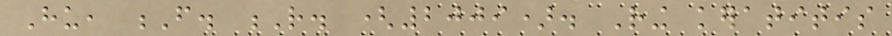Hu, F. R. (2009). Ring keratitis
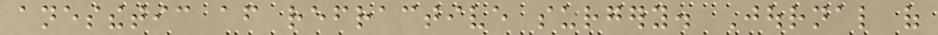anesthetic after refractive surgery. Journal of
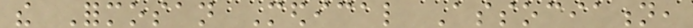the Formosan Medical Association,
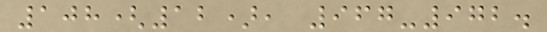108(12), 967-972.
